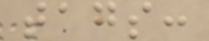tags:
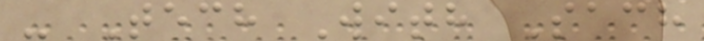- Tech With Sach
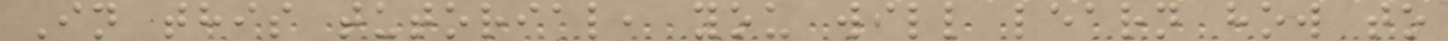In this tutorial, you will learn how to
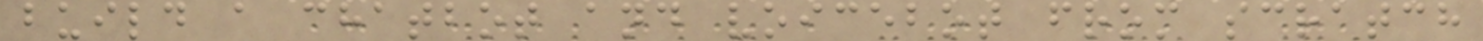build a chatbot and voicebot from scratch
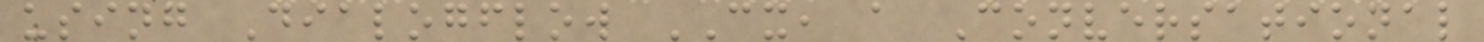using Dialogflow CX, a Conversational
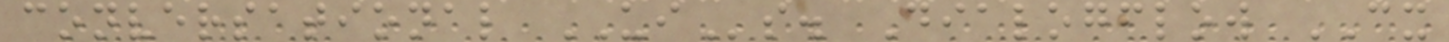conversational UIs. Dialogflow CX
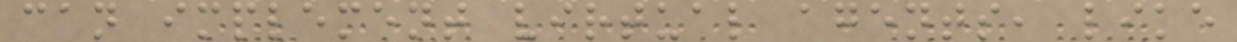can implement virtual agents, like
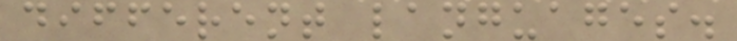different languages.
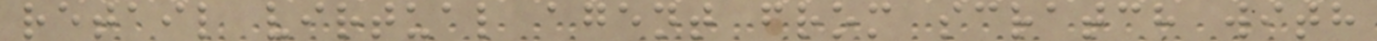retail virtual agent from scratch with
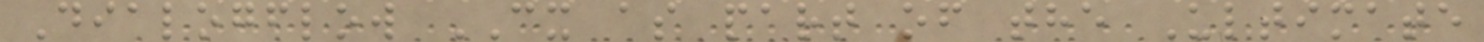Dialogflow CX as part of the Ultimate
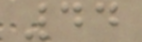44
